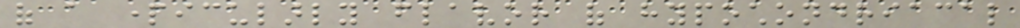of a particularly flavor of hypochondriacal
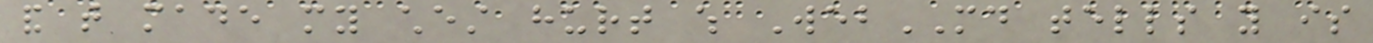and that made my chest hurt which WebMD tells you is
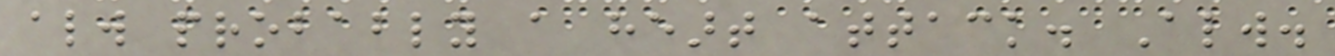always probably a heart attack. Always.
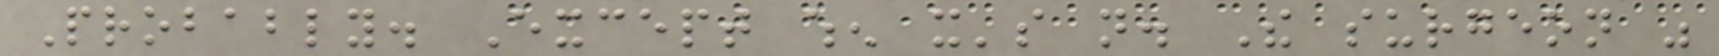Probably. Except when it's not. The surgeon was
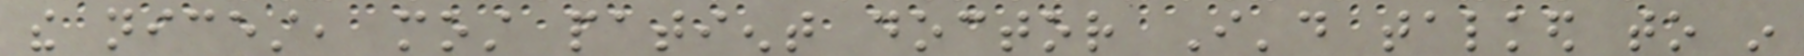the nicest, most patient doctor I'd talked to in
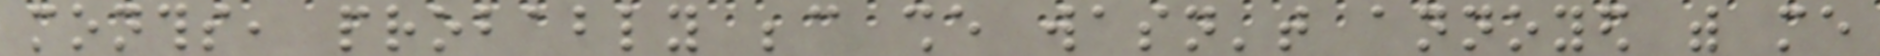months, probably because she wasn't annoyed with me
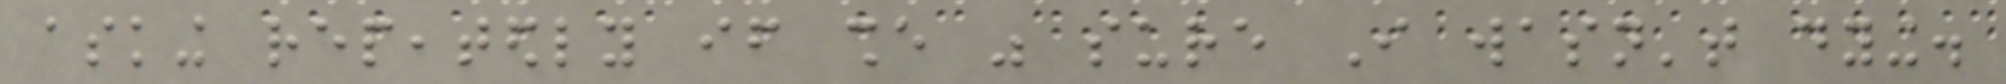asking repeatedly if she was sure I wasn't dying.
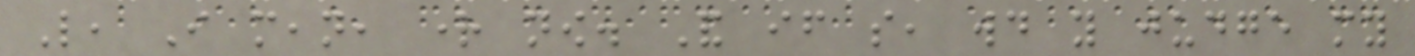Like, I mean, right now. And if so, would you judge my
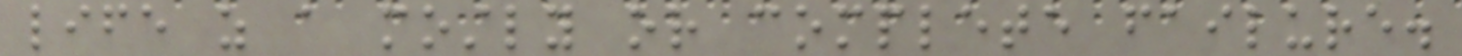life as a mostly or complete failure.
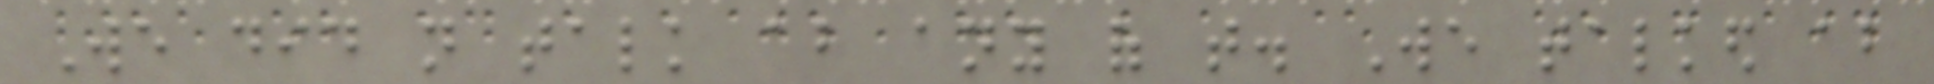We did not talk about any of that. We talked about
